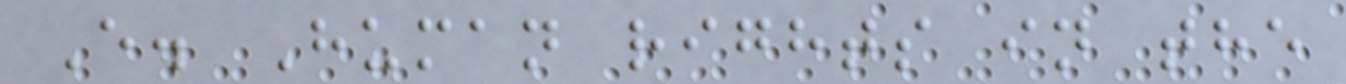E. Human rights in the
